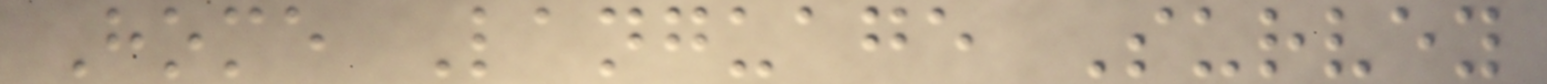Home Language Survey
